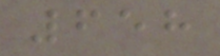658
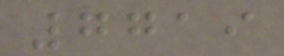7719
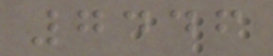7446
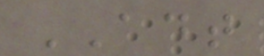ADT
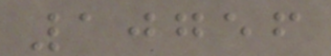10756
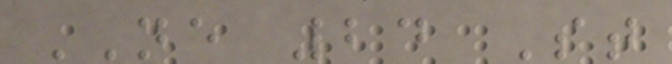NE 24 St
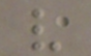v
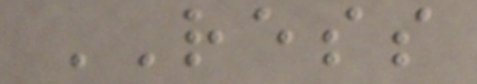RESS
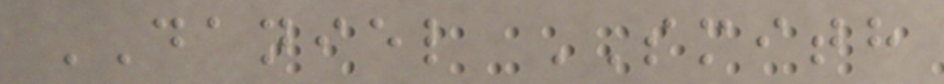DANIEL SMITH
